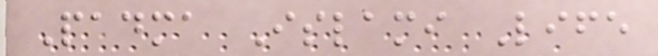Padma Islami Life
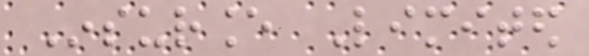Insurance Limited
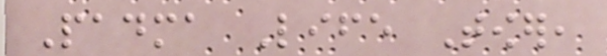Padma Life Tower,
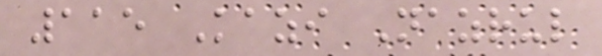115 Kazi Nazrul
